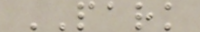PARK
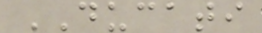DUCATI
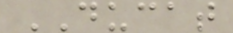DUCAT
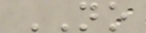NO
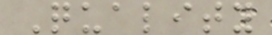Quality
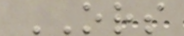ORS
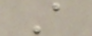A
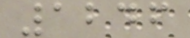1246
